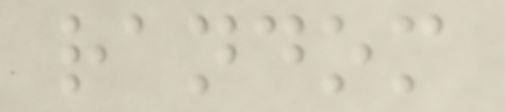random
